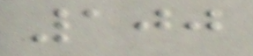100
